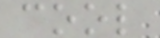cool
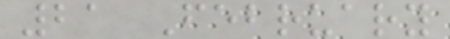21 February
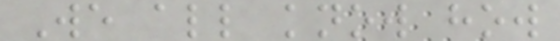We all know how
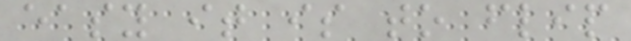easy it is to flip
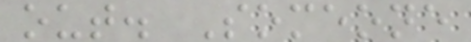out. Someone
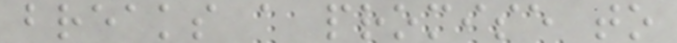breaks a promise to
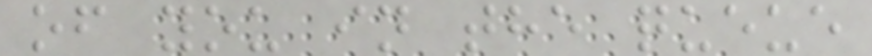of you in the queue
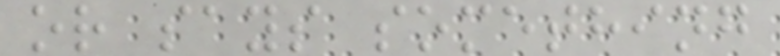or says something
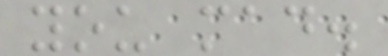you mad.
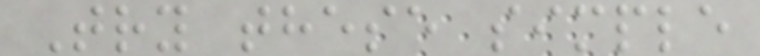Try these simple
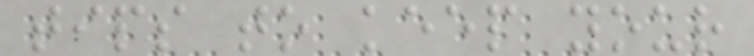tips to keep your
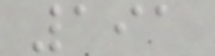191
